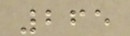265
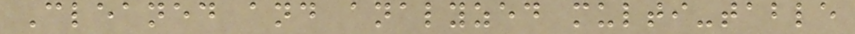Cleaned and analyzed multi-table
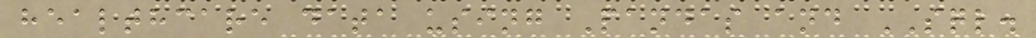healthcare data using Pandas and SQL.
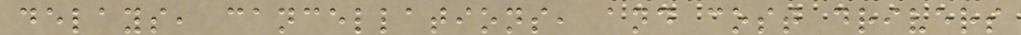delays, cancellations, and cost drivers
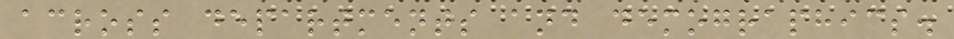across departments and demographics.
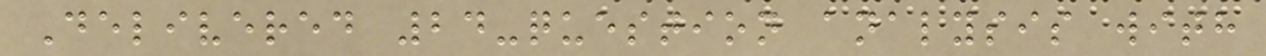Delivered 24-question analysis with
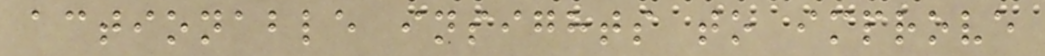actionable insights to improve
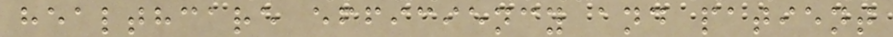healthcare efficiency and patient
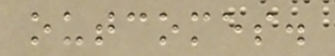outcomes.
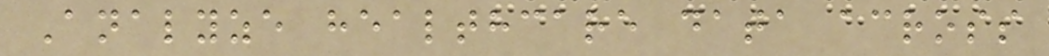Analyze healthcare data across
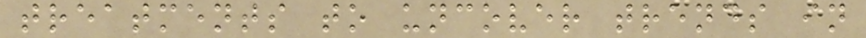treatments to uncover trends in
